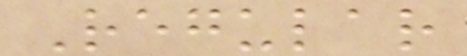Regular
